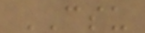CSU
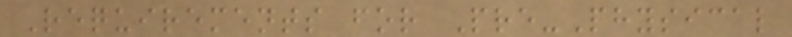Requirements for Pre-Physical
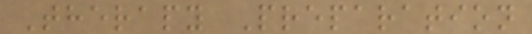Therapy Preparation
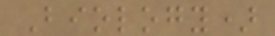Biology)
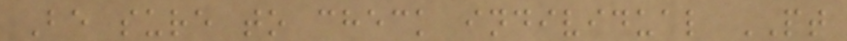Be sure to check individual PT
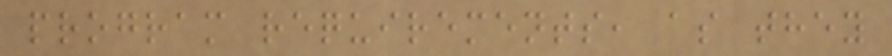program requirements, as they
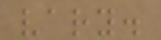vary.
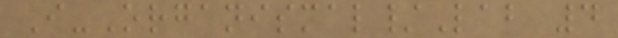I-Organismal/Lab 4
